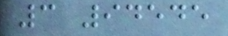3 94545
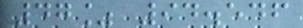47% 94.546
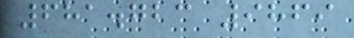681.723 9869
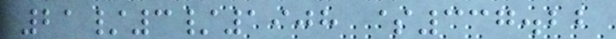21/3/1908 $337.22
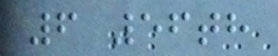6 56th
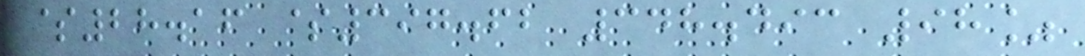$28.16 $397.62 348.493 98%
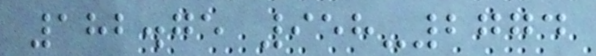182.75 958-2774
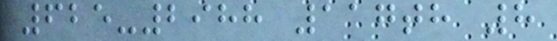625-2988 117th 8
